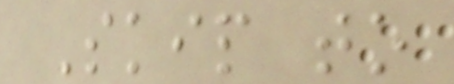Skip to
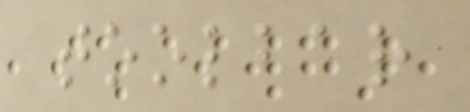toolbar
